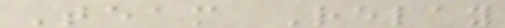Team Relay
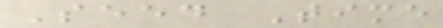Seed Time
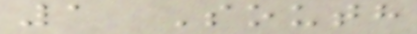1 South
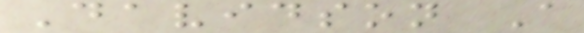Davidson A
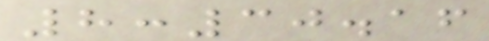8:30.16
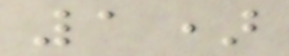1)
